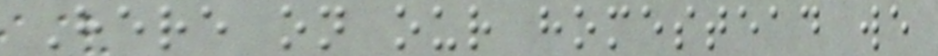Here on our homestead we
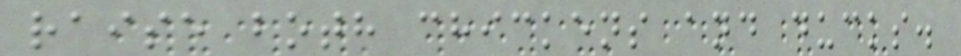raise both chickens and ducks.
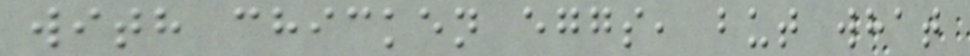with chicken eggs, but what
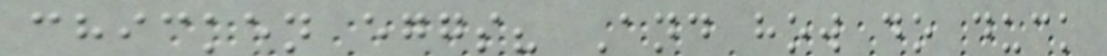chicken eggs? And how do duck
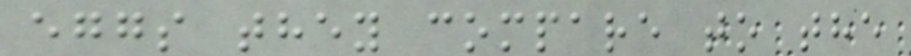eggs they compare to the
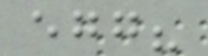egg?
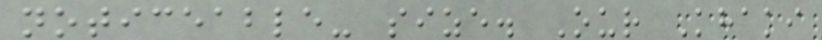noticeable- size. Our Khaki
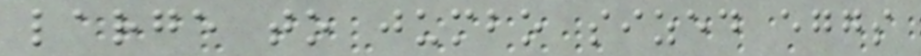large to jumbo sized eggs
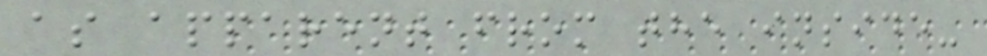as apparent from the inside-
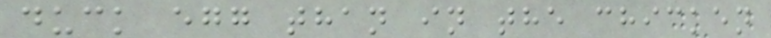duck egg than in the chicken
